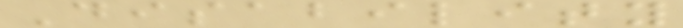Disability
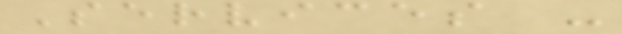Services -
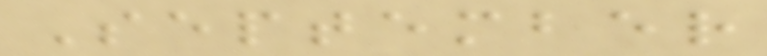September
